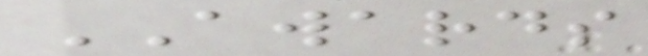AWARDS
